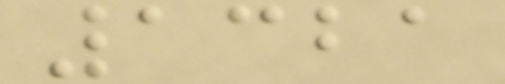1321
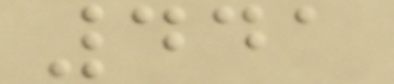441
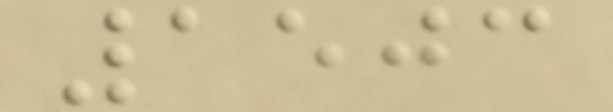1503
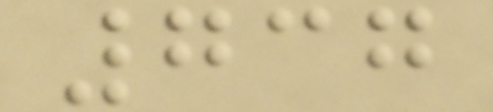737
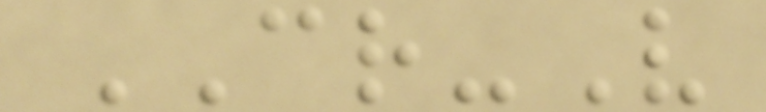CR-V
